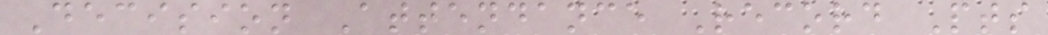Decision Attendance Record Pts
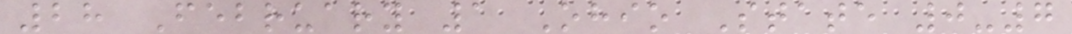28 February 1 Ohio State 0-7
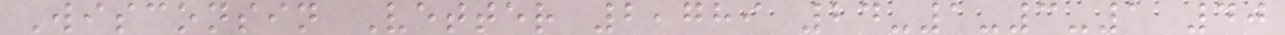Wisconsin Vetter 2,789 24-1-3-1 40
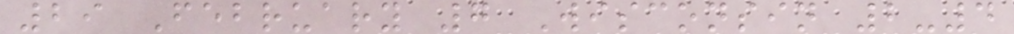29 February 7 Wisconsin 2-4
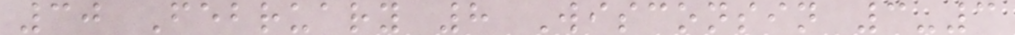30 February 8 Wisconsin 3-3
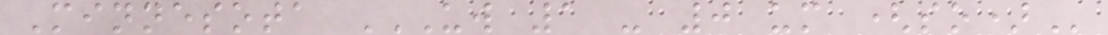Minnesota UW 1 - 0 UM (SO)
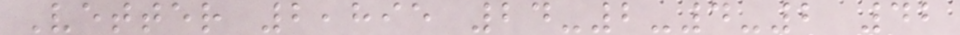Vetter 2,895 24-2-4-2 42
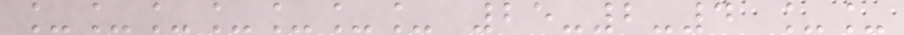_______ 25-2-4 __
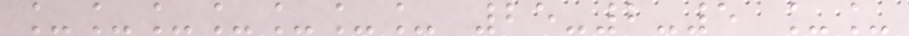_______ 25-2-5 __
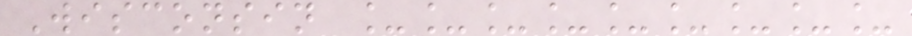Wisconsin _________
